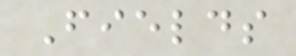Fields
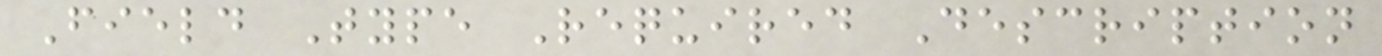Field Type Required Description
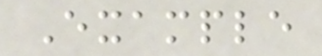Example
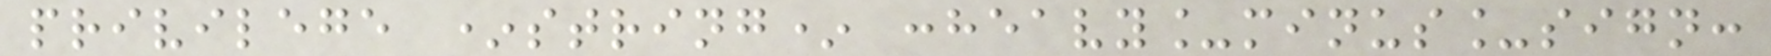privilege *string* :heavy_minus_sign:
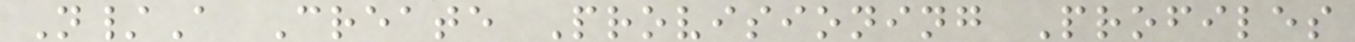N/A Create Provisioning Profiles
